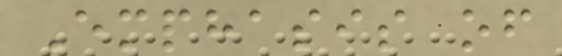Emphasis of
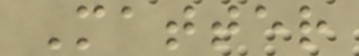Matter
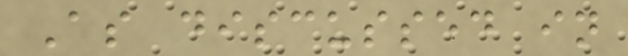As discussed in
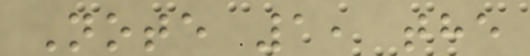Note 1, the
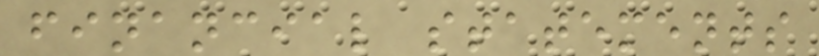financial statements
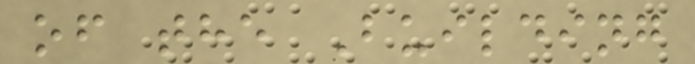of the Building
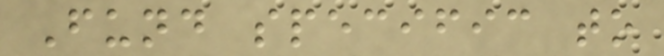Fund specific to
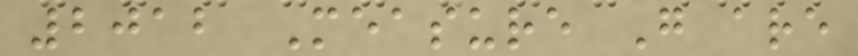2012 Measure G are
